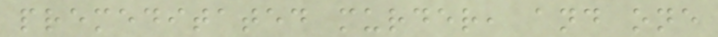premeditated murder, and one
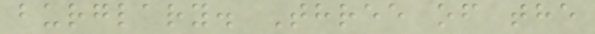burglary. Three of the
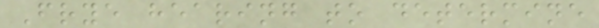Frye hearing to determine
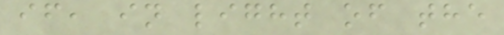if, in light of the
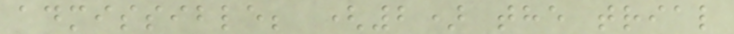admissible; (2) the trial
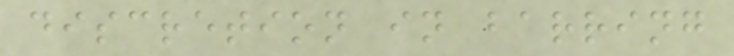discretion in barring
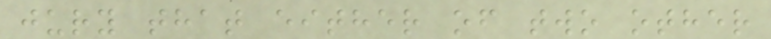jury that either of two other
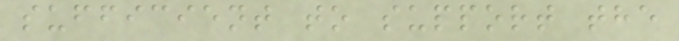sufficient to support the
